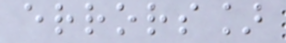errors]
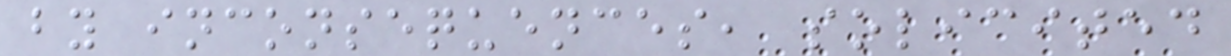by inconsequences, solicited
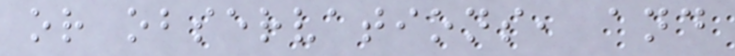or observations, and
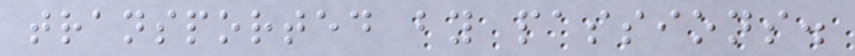transported by passions.
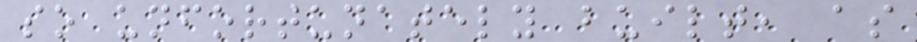so unfortunately built, as
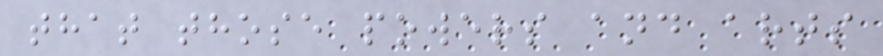that those powers and arts
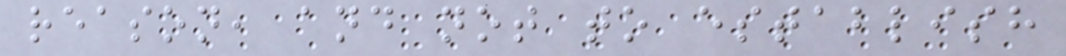reason, and not to establish
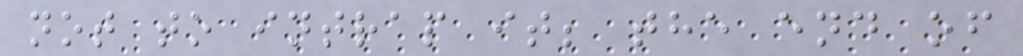not to intrap it; the end of
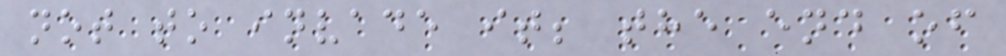not to invade it; the end of
